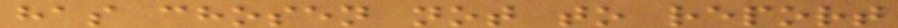has chosen not to report
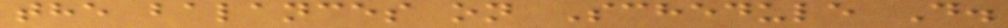the balances on Schedule D.
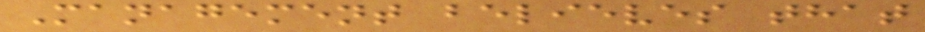Management believes that
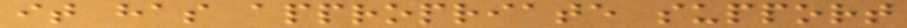it has appropriate support
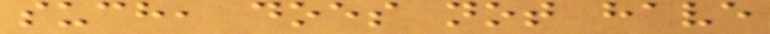such, does not have
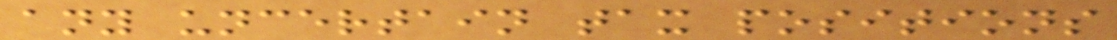any uncertain tax positions
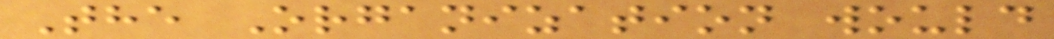The Organization would
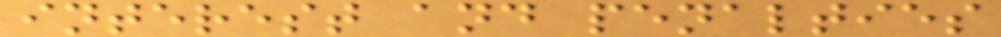interest and penalties
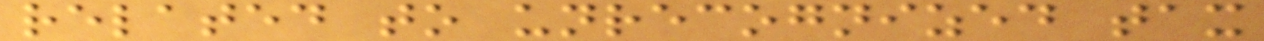related to unrecognized tax
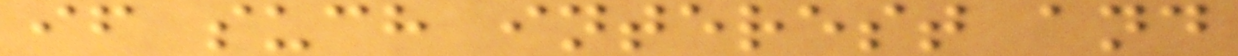if such interest and
